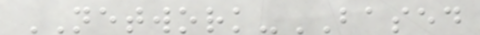NETWORK-BASED
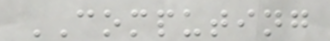COMPUTING
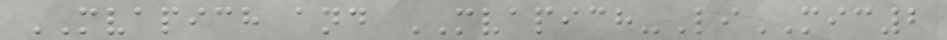MVAPICH and MVAPICH-LiMIC2
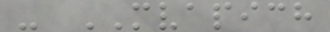- MVAPICH
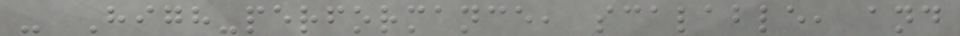- High-performance, scalable, and
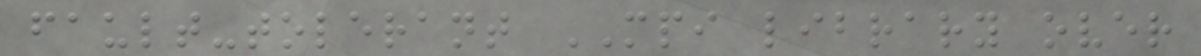fault-tolerant MPI library over
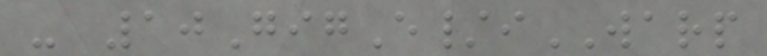- 10GigE/iWARP
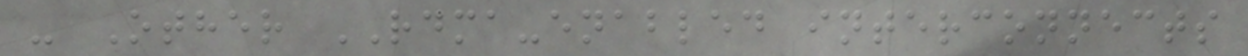- Other RDMA-enabled interconnects
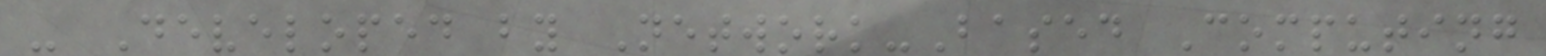- Developed by Network-Based Computing
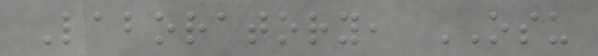Laboratory, OSU
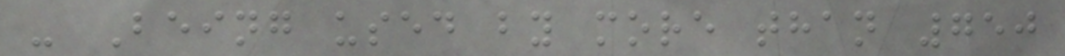- Being used by more than 750
